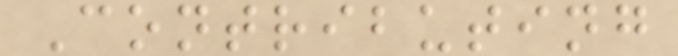Contributing
